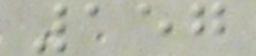157
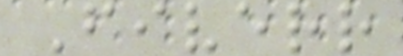Fiverr
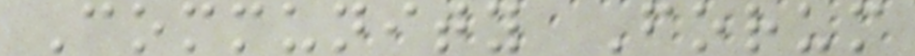Community Forum
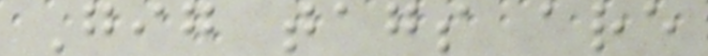Gig tags are
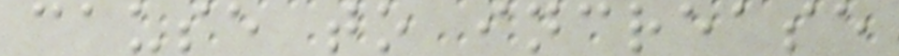cause to increase
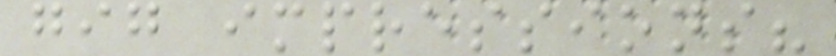gig impressions?
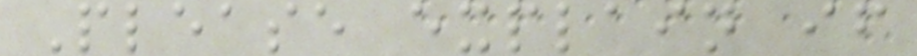Please explain if
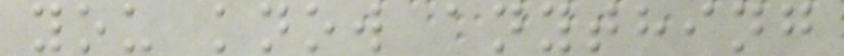you know anything
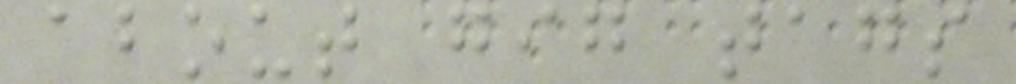about gig tags
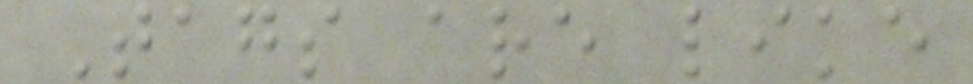Tags are like
